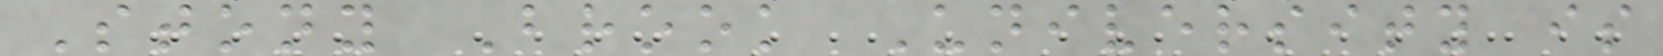Stony Brook University is
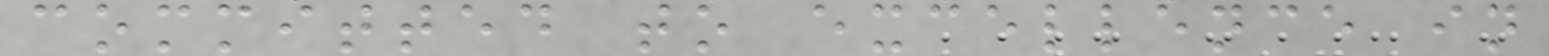committed to excellence in
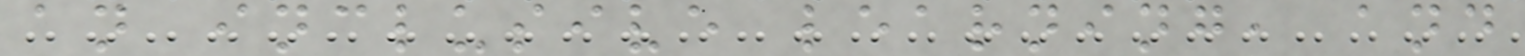an inclusive learning, and
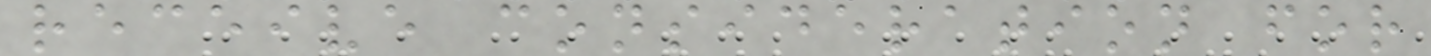receive consideration for
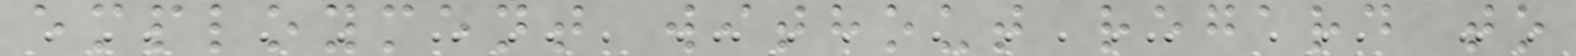employment without regard to
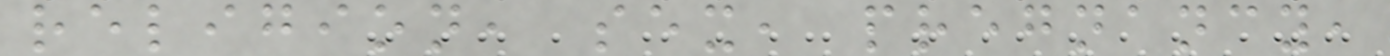religion, sex, pregnancy,
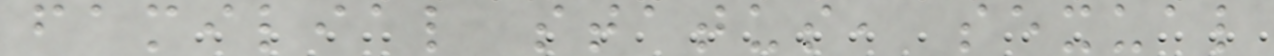familial status, sexual
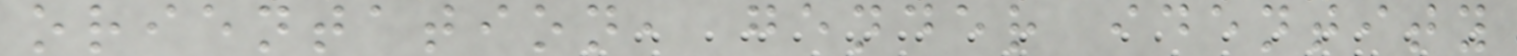orientation, gender identity
